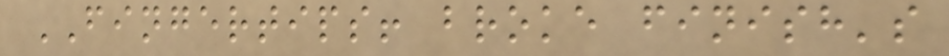FINGERTIPS! broke finish's
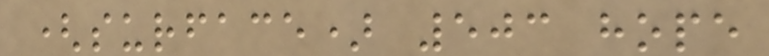(surface) 503 hope
